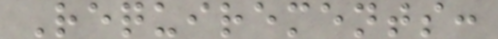Requirements:
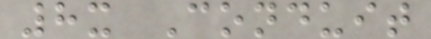8x Conduit
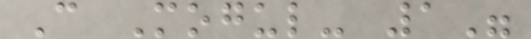C Mogul- 1"
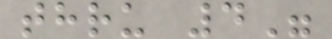thru 4"
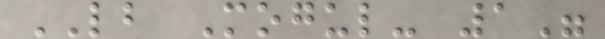LB Mogul- 1"
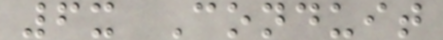6x Conduit
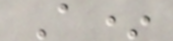A*
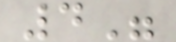4"
